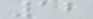12
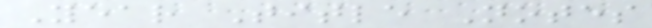Year Title Notes
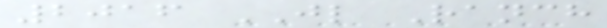2016 JL Ranch
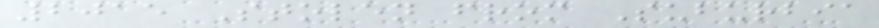2015 Stolen from Suburbia
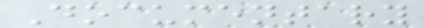Documentary
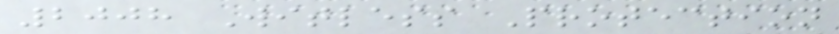2008 Witless Protection
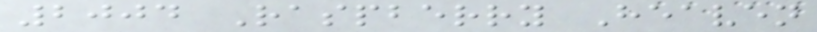2004 Raspberry Heaven
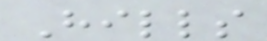Hills
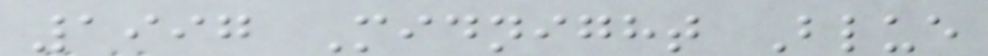1997 Midnight Blue
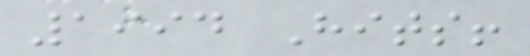1994 Hits!
